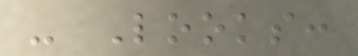- Looks:
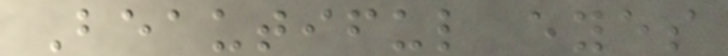Beautiful eyes
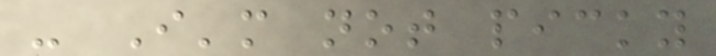- I'm not picky
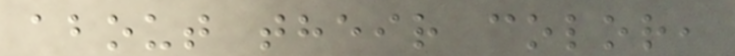about their color,
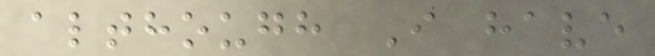although I have
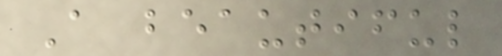A beautiful
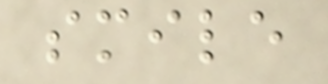smile
